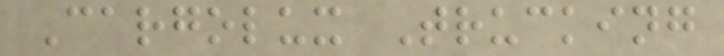Cargolux Trucking
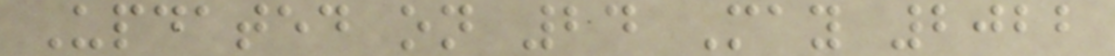Updated on 24 May 2022
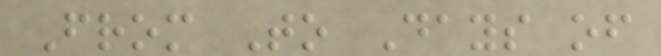From To Days of
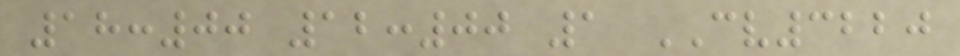18:00 12:00 1 CV3220
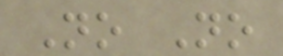No No
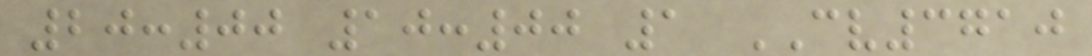20:00 10:00 1 CV3710
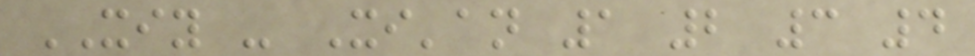XIY - Xi'an 1 2 3 4
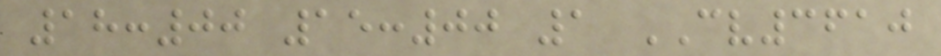18:00 15:00 1 CV3610
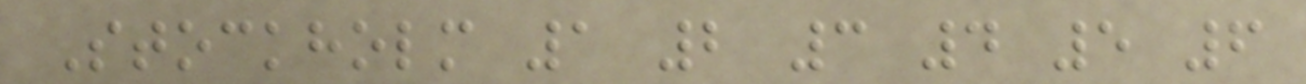Stockholm 1 2 3 4 5 6
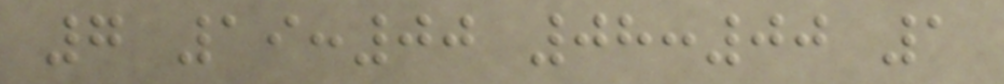7 19:00 08:00 1
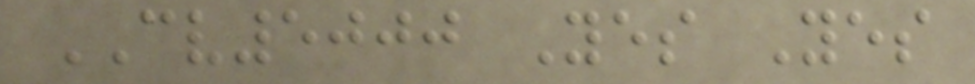CV5000 Yes Yes
